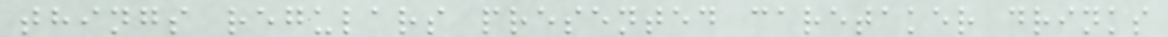things regulars presented caretaker drinks
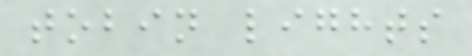tobin lights
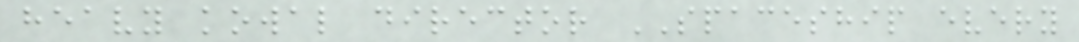heavy kowal director SPACESHIP every
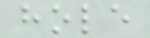hole
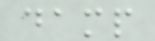damp
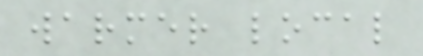warmer local
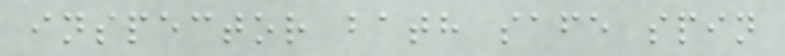inspector bath safe spin
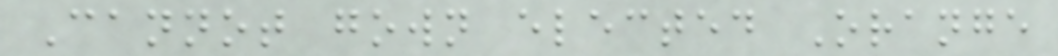Cannot gown elected Orange
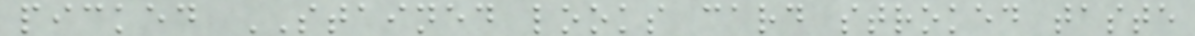picked STAINED looks card stroked taste
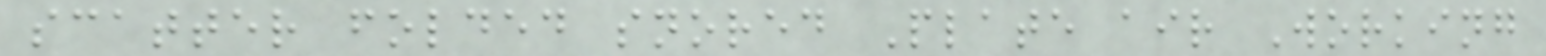scatter folded snored Plate air Working
